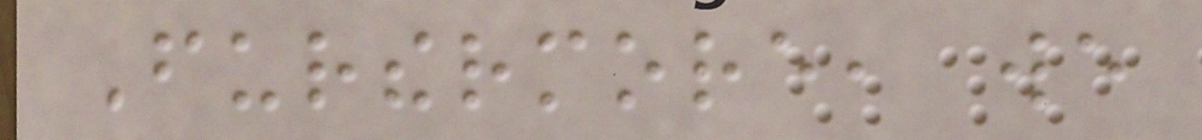Furthermore, we
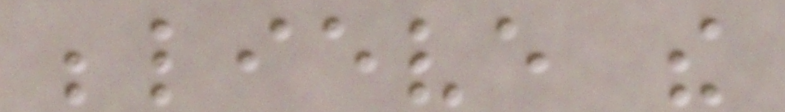believe the
